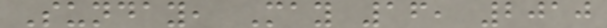Sunday, May 16, 2010
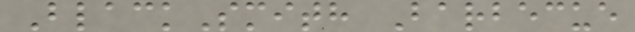BlackSmith Barbecue
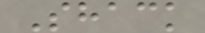Shack
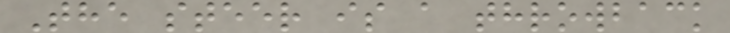The steer is a throwback
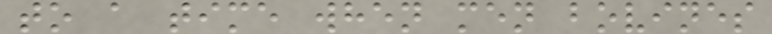to a time when men bovines
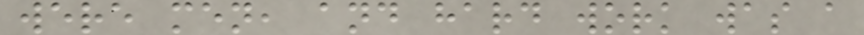were men, and hard work was a
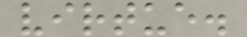virtue.
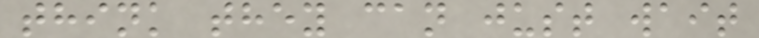think they can just wait
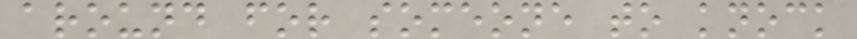around for someone to knock
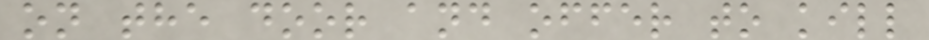on the door and offer to kill
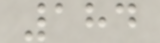184
